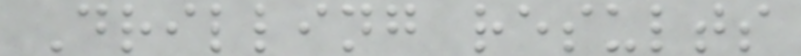Drilling results
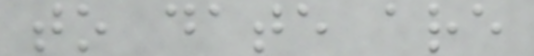to date are
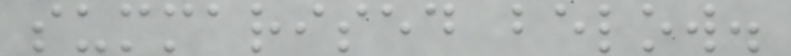summarised below.
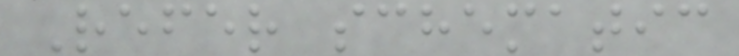Refer schematic
